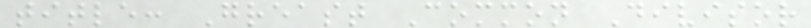title: Greast Common Divisor
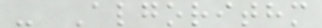- Algorithm
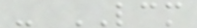- LCM
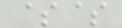$$
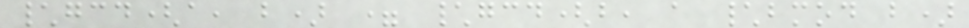\gcd(a, b) = \gcd(b, a \bmod b)
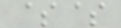$$
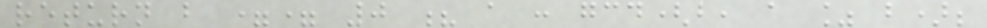return b == 0 ? a : gcd(b, a % b);
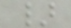}
